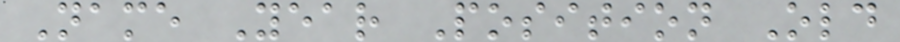Name Year Position Old
